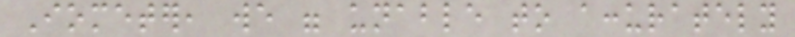Iometer, we were unable to accurately
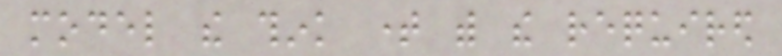model the think time with the required
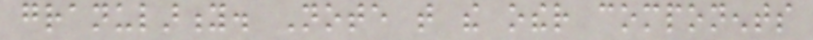granularity. Note that the other components
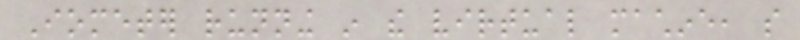Iometer running in the virtual machine, so
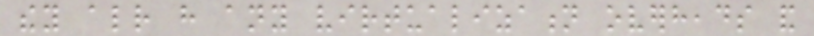they already have any virtualization overheads and
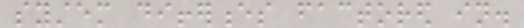system differences factored in.
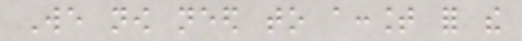We now need to account for the
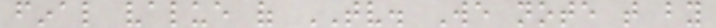final value of TV. We note that by
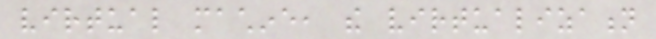virtual machine, the virtualization
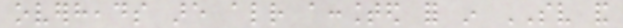overheads are already accounted for in SV and
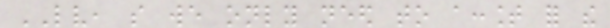LV, so we only need to account for the
